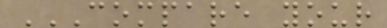COMPARE YOUR
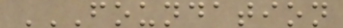FOUNDATION
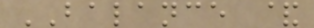BALANCE &
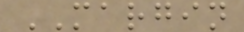MARGIN
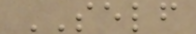SELF
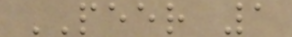PEER 1
